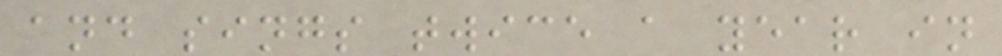and sings twice a year in
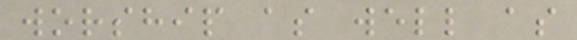worship as well as
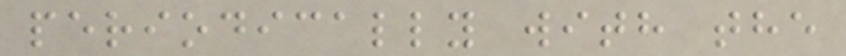periodically with the
